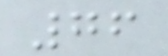76
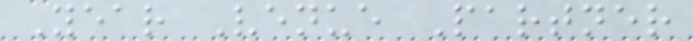Year Venue Partner
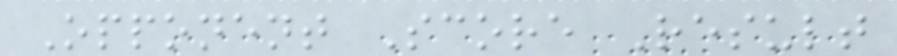Opponent Score Result
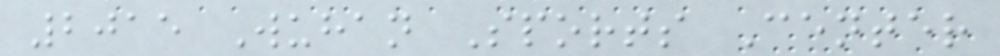2015 Wuhan Sports Center
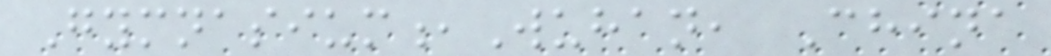Gymnasium,Wuhan, China
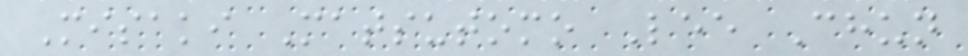Misaki Matsutomo Lee Chun
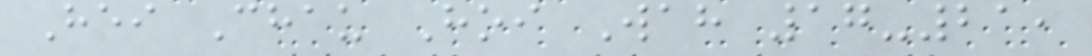Hei Chau Hoi Wah 17-21,
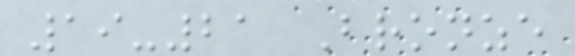19-21 Bronze
